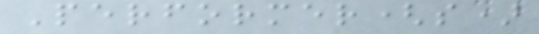Performer(s)
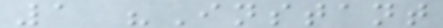1 "Instant
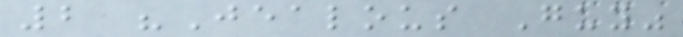2 "Jealous Guy"
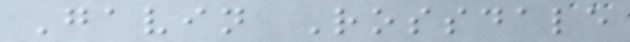Gavin Rossdale
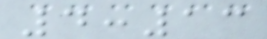4:13
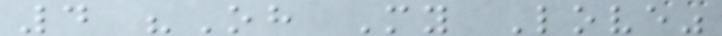4 "Oh My Love"
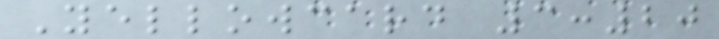Yellowcard 3:20
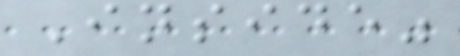Inside"
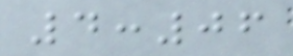4:06
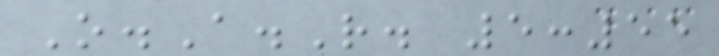O.A.R. 5:55
